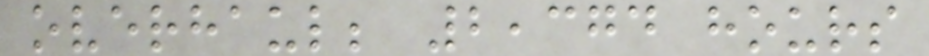overhaul; 2,374 hours
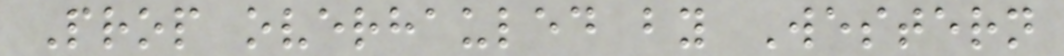Prop overhauled by Western
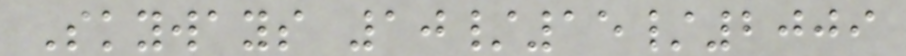Skyways 10/15/2009
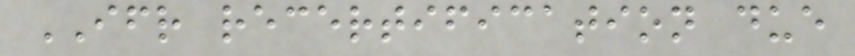IFR recertification due
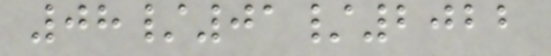08/01/2022
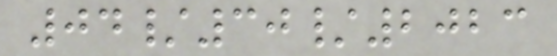04/30/2023
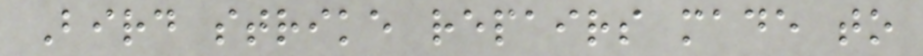Bird strike repairs made to
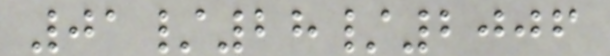01/28/2006
